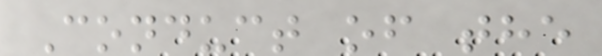Conduct of the
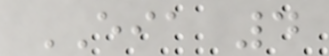EIA 4
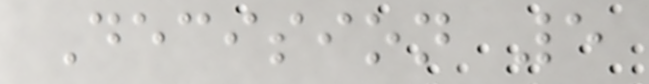Decision 5
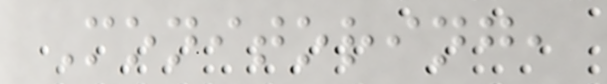Monitoring,
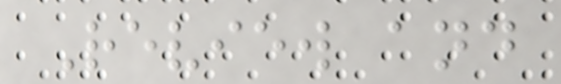Review and
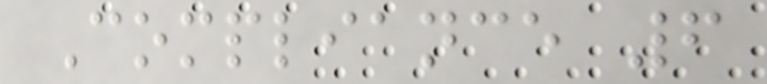Compliance 6
